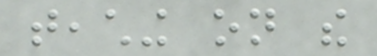teaching on the
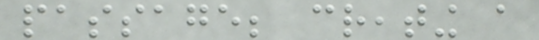passage; creating a
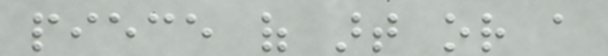piece of art or a
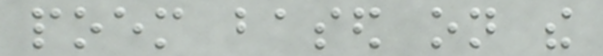poem based on the
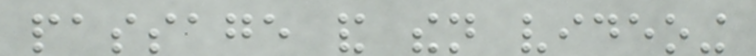passage and then videoing
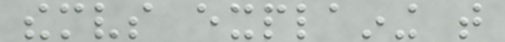themselves explaining that
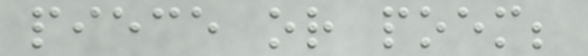piece or poem;
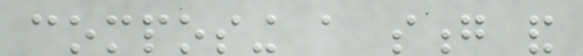composing a song and
